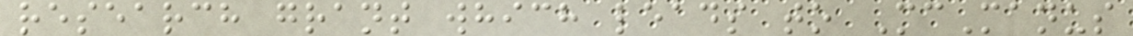research grant which leads to McManus
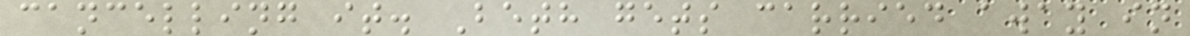cancelling it. Beth gets carried away in
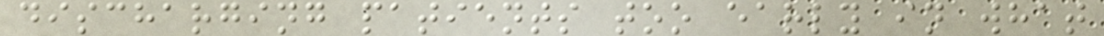discharging patients too early in what
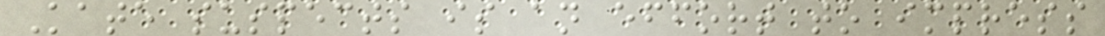Kate suspects is an effort to impress
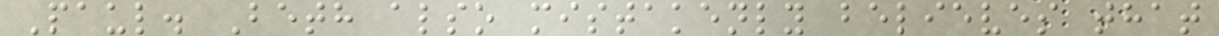Paul. Beth also mistakenly believes that
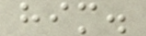him.
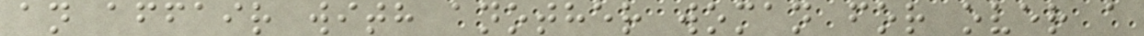an affair with another woman for over a
